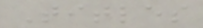Titles
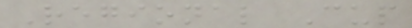Regional Cup
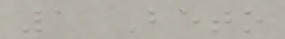1 Beto
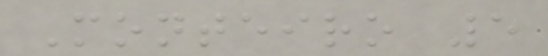Monteiro 5
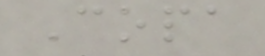Copa
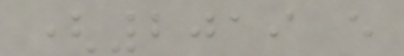(2019 e
